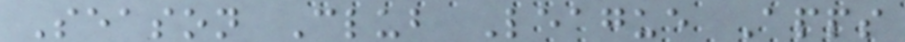Season Club League Apps
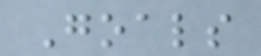Goals
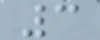3
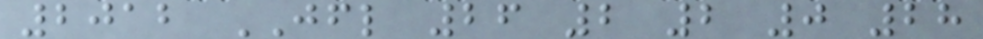2012 JFL 26 2 2 0 28
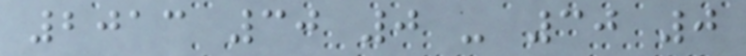2013 30 0 - 30 0
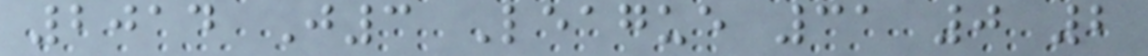2014 J3 League 31 0 2
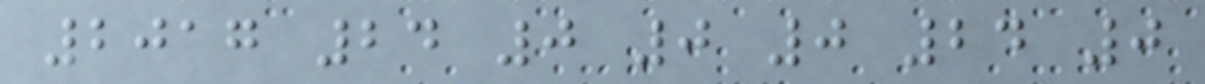2017 24 0 0 0 24 0
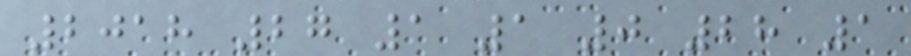2018 27 1 1 0 28 1
